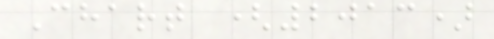Chart (2013)
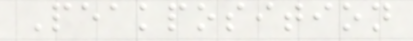Peakposition
